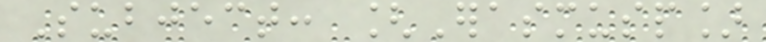Subject: [Erasmusp]
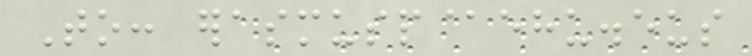To: erasmusp@ehu.eus
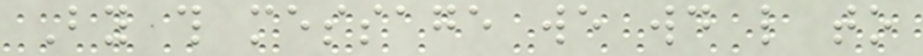By this message we would like to
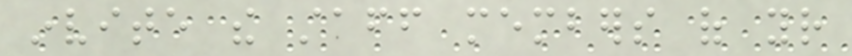invite the staff members of your
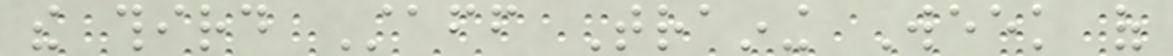the third Staff Training Week of
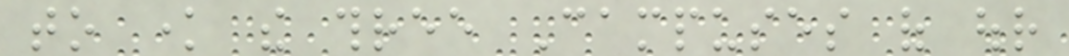to know the three Campuses of our
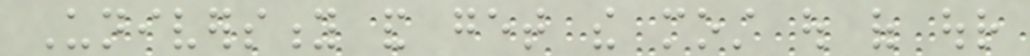University and get the most out of our
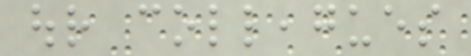our colleagues
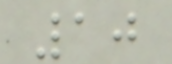10
